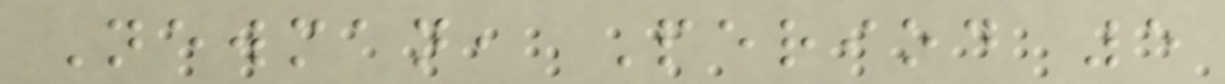Newman, Period 5
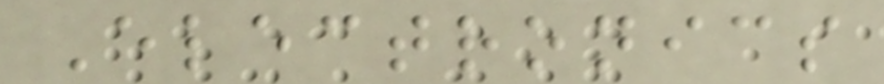Electronics
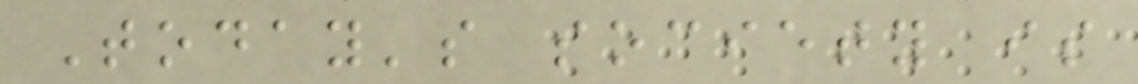Today's society is
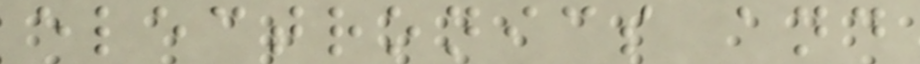electronics and
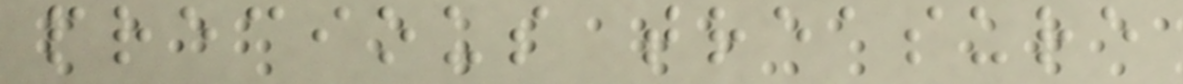precious treasure
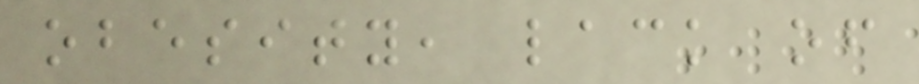obesity, lack of
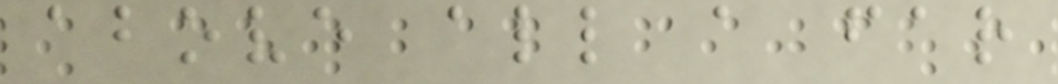above all a far
